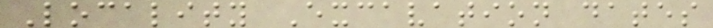Locality Excavation dates
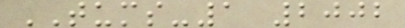TUMS-1 2002
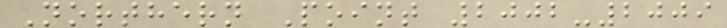Northern Point 2002-2009
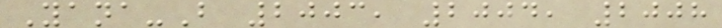Yana-B 2003, 2004, 2008
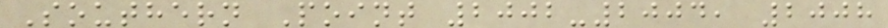Southern Point 2002-2004, 2008
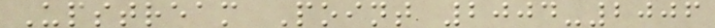Upstream Point 2004-2006
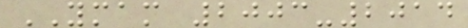YMAM 2003-2014
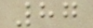87
